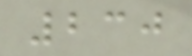230
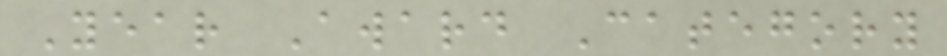Year Award Category
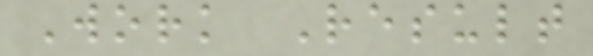Work Result
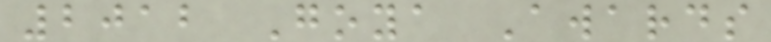2012 Goya Awards
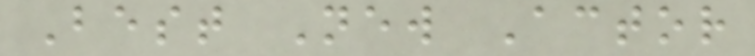Best New Actor
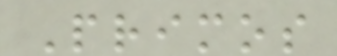Primos
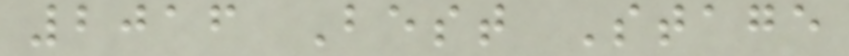2016 Best Stage
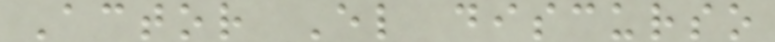Actor El discurso
